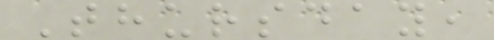Thursday,
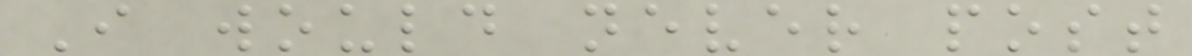I would never post
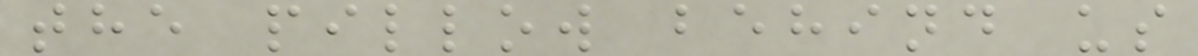the pillow behind us
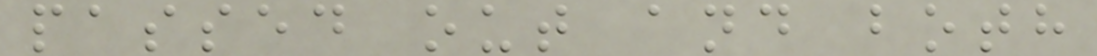passed out and both
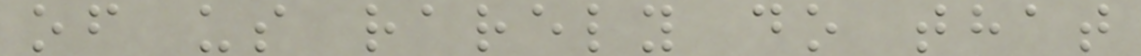of us rarely do that
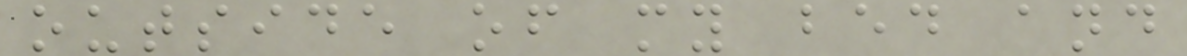outside of my bed and
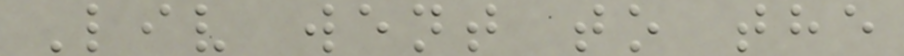Liv went to the
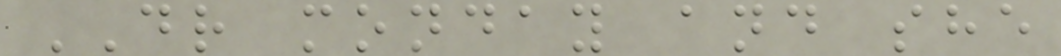DR monday and she
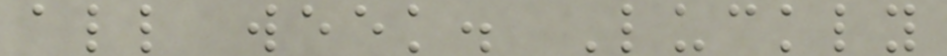all week. Luckly
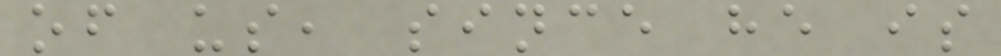of us, since he is
